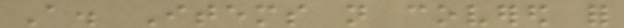A. Items not covered for
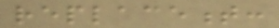replacement:
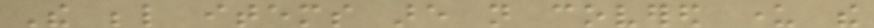The below items are not covered under the
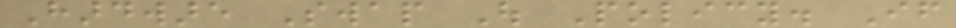Hardware Swap Out Policy. If
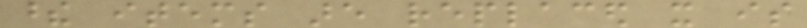these items are replaced it is
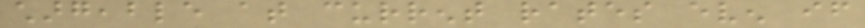chargeable at current rates even if
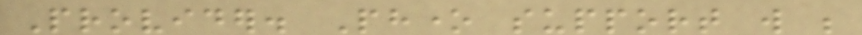Provider. Phone support will be
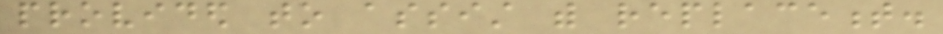provided to assist with replacement.
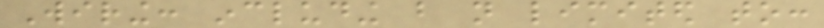Wiring: including but not limited to:
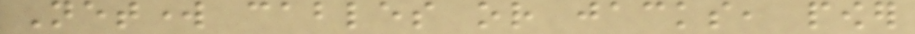Network cables or jacks, power
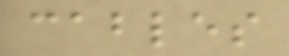cables
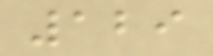129
